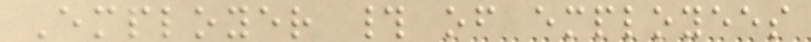Employer # of employees
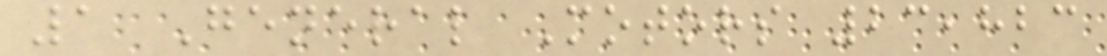1 General Motors 23,823
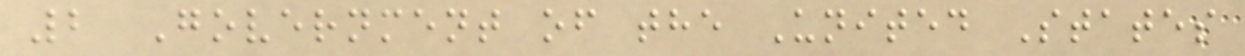2 Government of the United States
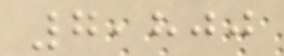7,800
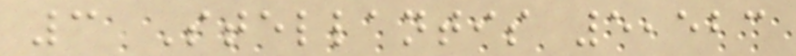3 Stellantis 5,523
